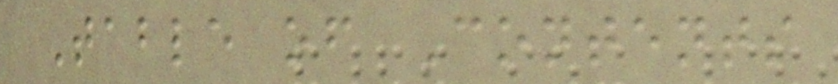Table of Contents
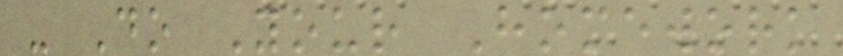- Do Your Homework
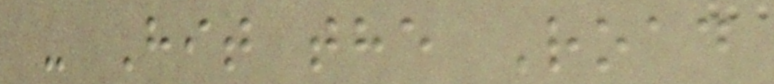- Hit the Road
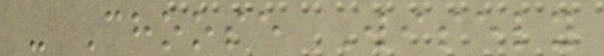- Choose Wisely
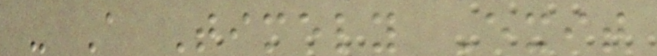- A Timely Exit
